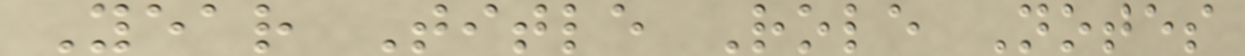Year Title Role Notes
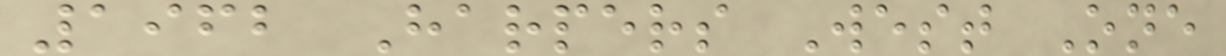1962 Harpers West One
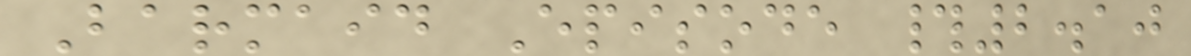Barmaid Episode #2.10
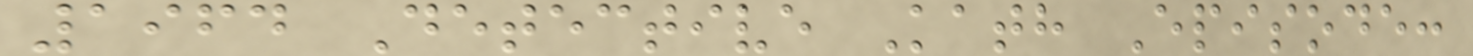1964 Detective Kath Episode:
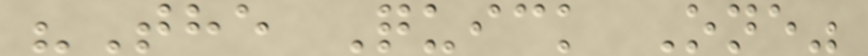"The Quick One"
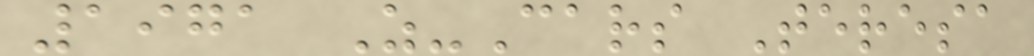1971 Z-Cars Teresa
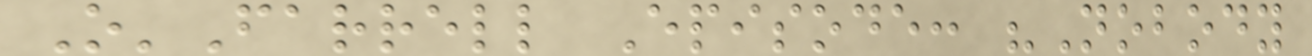O'Farrell Episode: "Nobody
